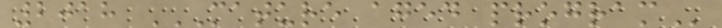2018 MATURE AGED PROGRAM
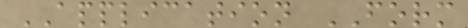APPLICATION FORM
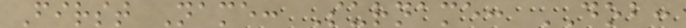First Name: Surname: DOB:
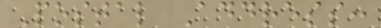Postal Address:
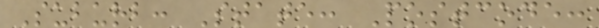Suburb: State: Postcode:
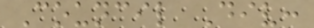Council Div:
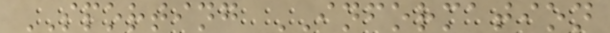SPORTING INFORMATION
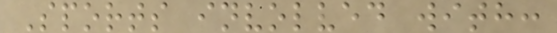Sports involved with:
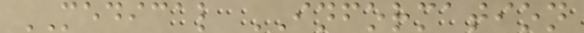MEDICAL INFORMATION
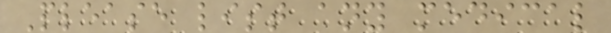Please list any medical
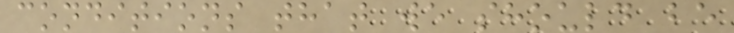conditions that we should be
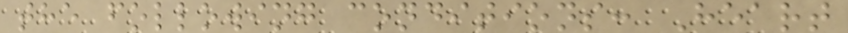the following conditions: Heart
